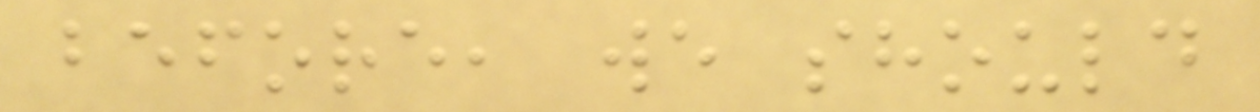before, we should
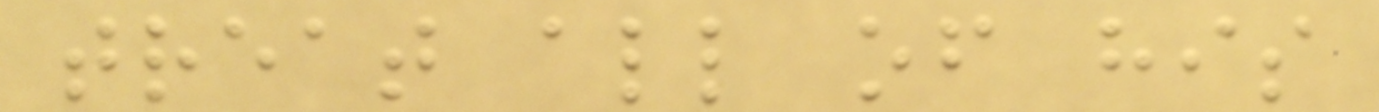treat all of his
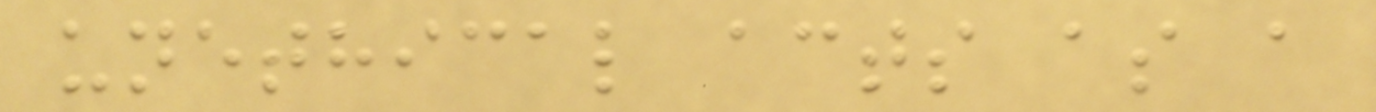unethical acts as a
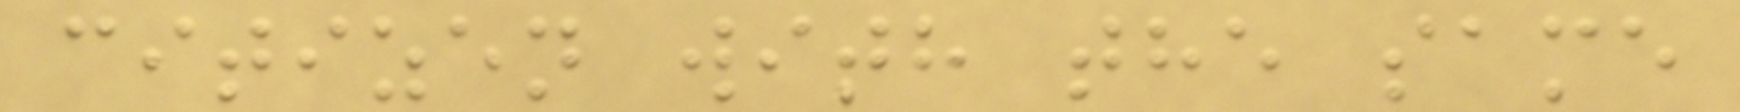citizen with the same
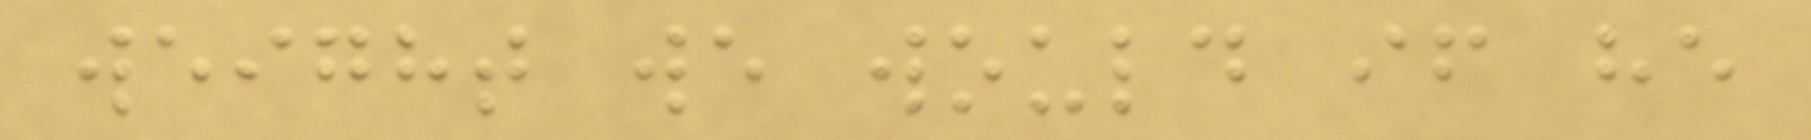weight we would if he
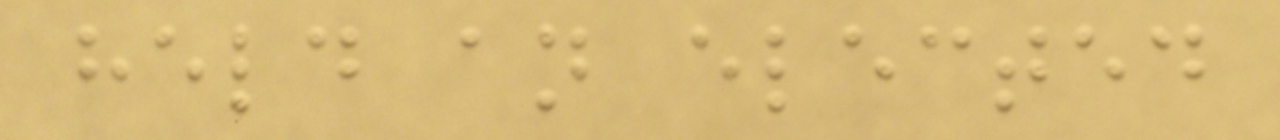held an elected
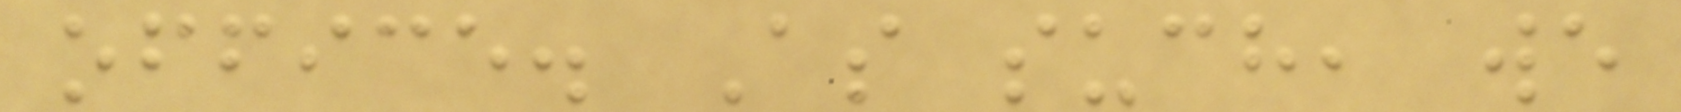office. As such, we
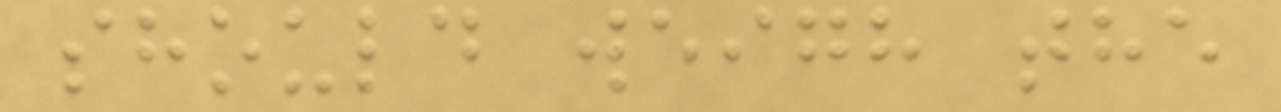should weigh the
